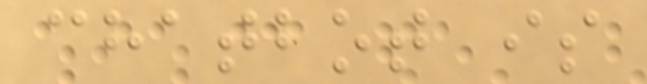chatbot is
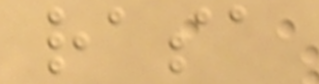rasa
